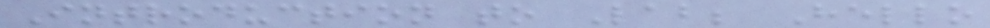Introduction to Lab; Hello
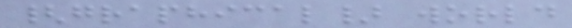{graphical} world
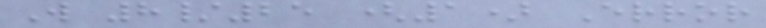W 8/25 (1) Error
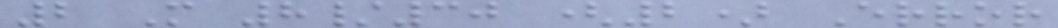2 M 8/30 (2) Error
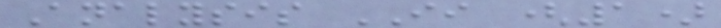Analysis II (1)
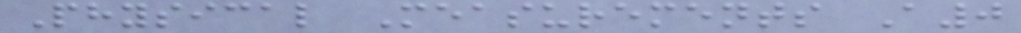Physical Measurements A0
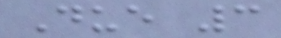Due 3
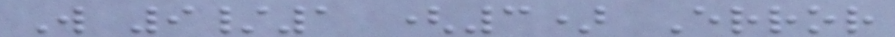W 9/1 (3) Error
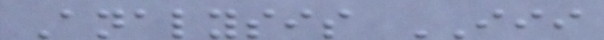Analysis III
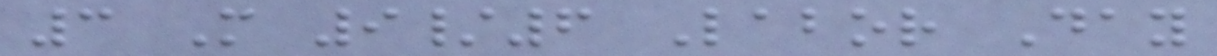3 M 9/6 Labor Day
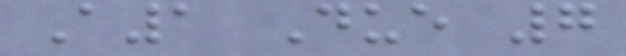A1 Due 7
